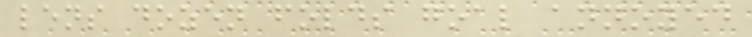lens dozen folds goal annoyed
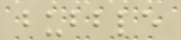bubble
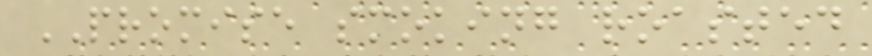PROMISE smoking roasted
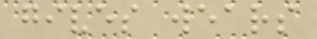gives wears
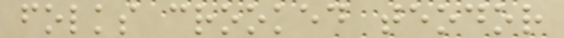folks crooked teodor
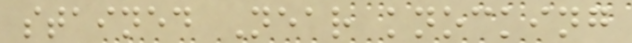stained Near knocking
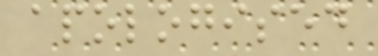apologised
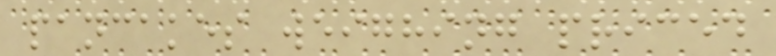pancakes weighing priced
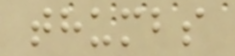thumbs
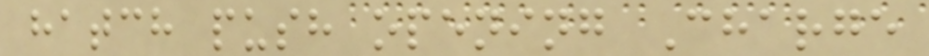hatch push opening Charge
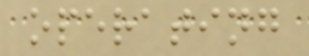operating
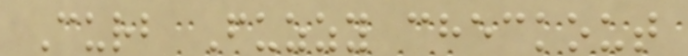Curb Fuzzy checkout
